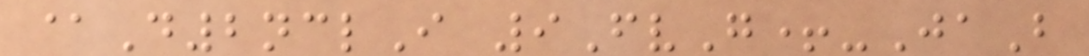@D2nclI 9FvG+-JaB
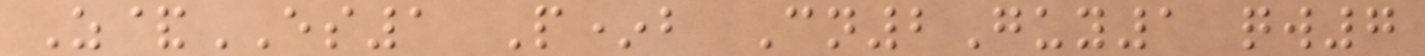Z&ES1 P*b Cn2Guy1 qw7
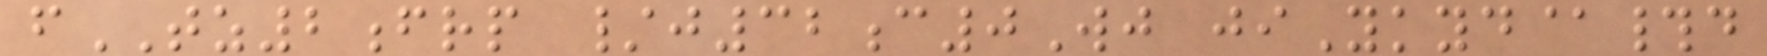fTZ2frp /j32c0Wj jiYkyd@#d
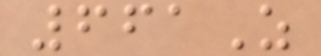661Z
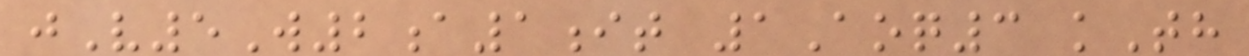jV5W2a1it 1Aoq3 kTh
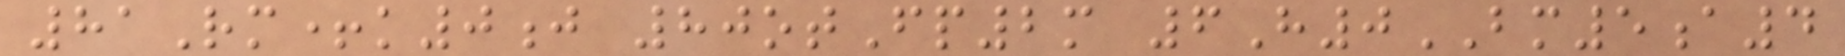81Rm+k0j 80otFp2m 6H0BM5a4
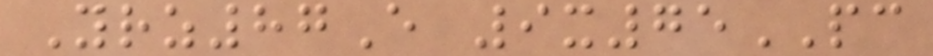Yrz87E 9x75PC
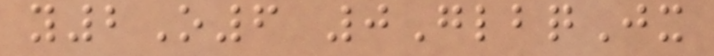y2O6 0GlbqJx
